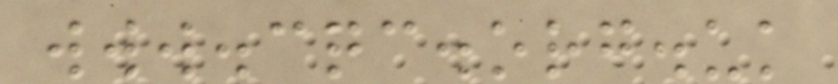www.cqc.org.uk
